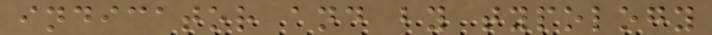indicator and by typology
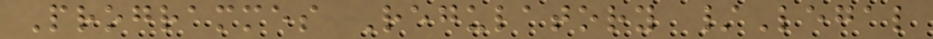Programmes Regulatory /Legal
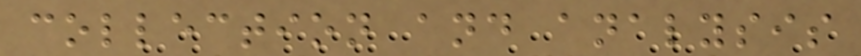collection and analysis
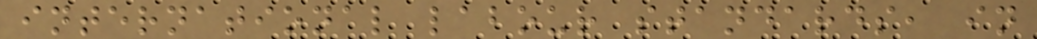international labour standards, in
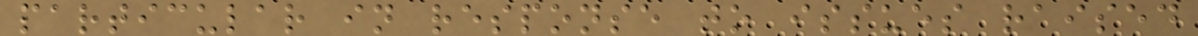particular in response to issues raised
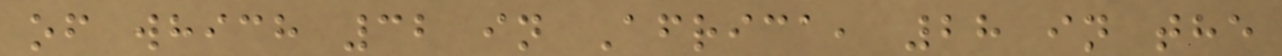of which 32 in Africa, 28 in the
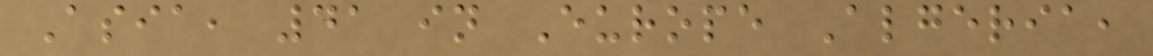Asia, 41 in Europe Algeria,
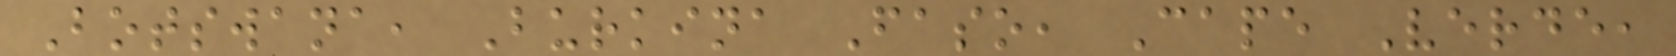Botswana, Burkina Faso, Cape Verde,
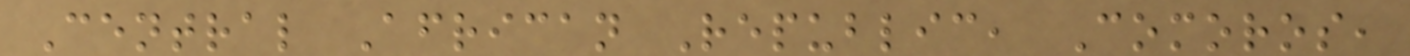Central African Republic, Comoros,
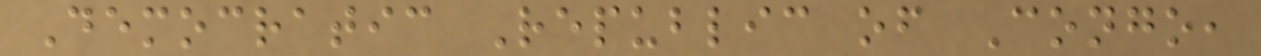Democratic Republic of Congo,
